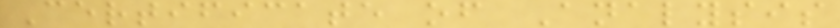Certificate of Analysis
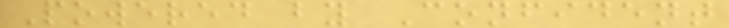Powered by Confident
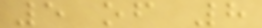5 of 8
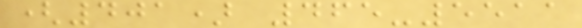(401) 465-5511
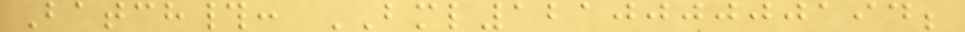Batch#: BML121000000194;
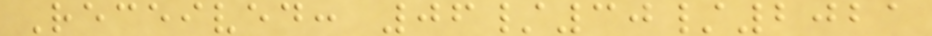Received: 06/30/2021
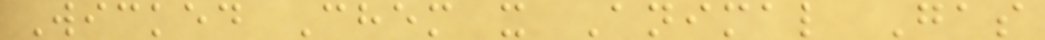Wicked Chem x Animal Gas
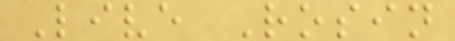Live Rosin
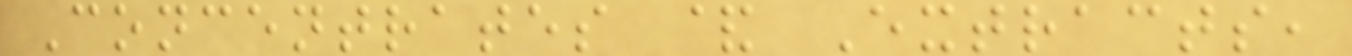Concentrates & Extracts,
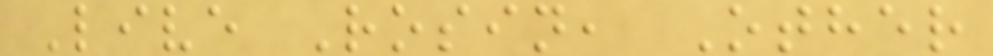Live Rosin, Other
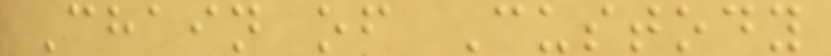Chain of Custody
